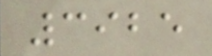3925
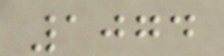1074
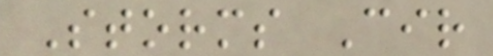Storms Cir
